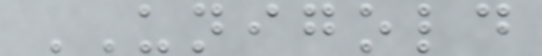UNIGOLD
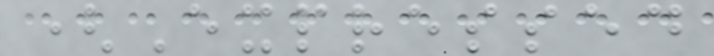(Expressed
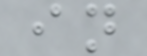in
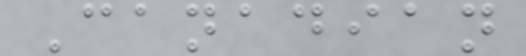Canadian
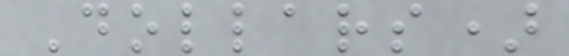Dollars)
